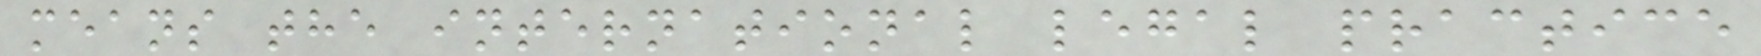means the international legal practice
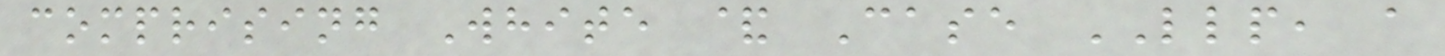comprising White & Case LLP, a
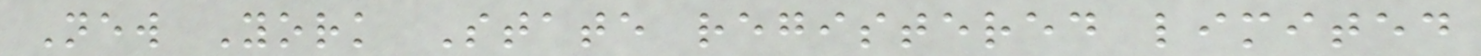New York State registered limited
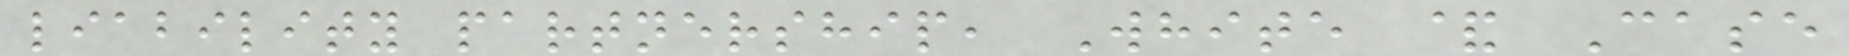liability partnership, White & Case
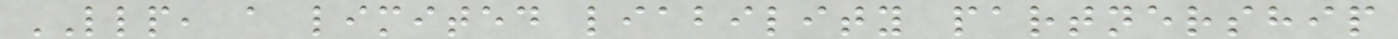LLP, a limited liability partnership
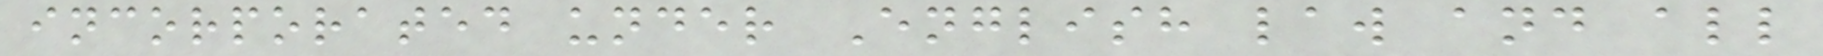incorporated under English law and all
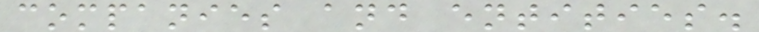companies and entities.
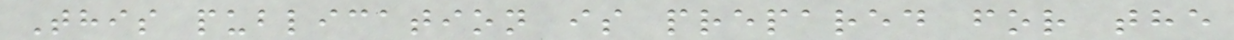This publication is prepared for the
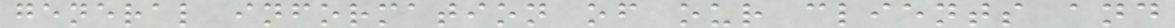general information of our clients and
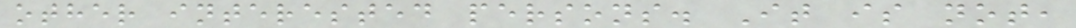other interested persons. It is not,
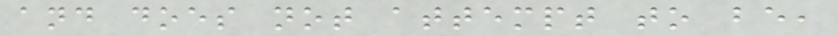and does not attempt to be,
